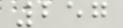257
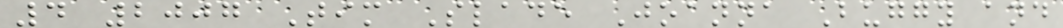4 2007 Tim Slade Joanna Buggy and
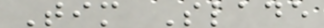Tim Slade
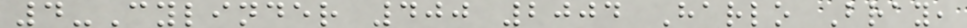4-Cylinder 400 2004 Harlo Bray,
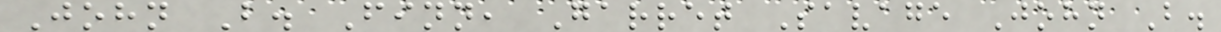John B. Finn, Garret Savage John B.
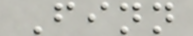Finn
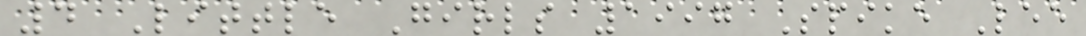4 Little Girls 1997 Spike Lee
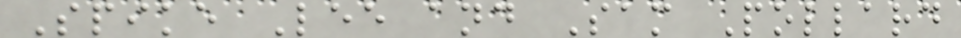Spike Lee and Sam Pollard
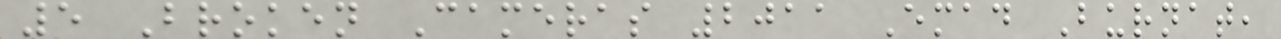5 Broken Cameras 2011 Emad Burnat,
